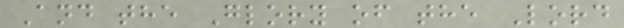And the Glory of the Lord
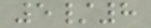5/8
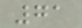71
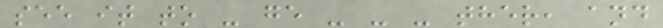see it to - ge - - - ther, and
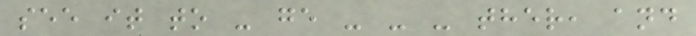see it to - ge - - - ther, and
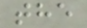the
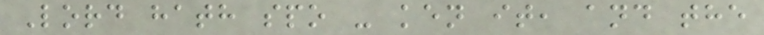Lord hath spo - ken it, and the
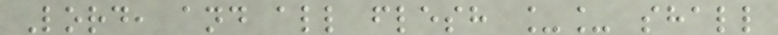Lord, and all flesh __ shall
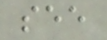see
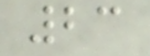23
